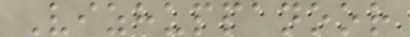Vizhuppanoor
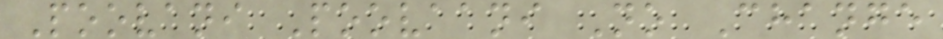Poovani Poovaani No Change
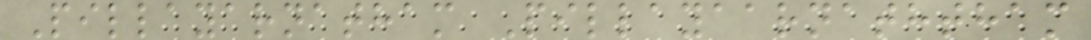Pillayarnatham Pillayaarnaththam
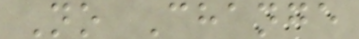No Change
